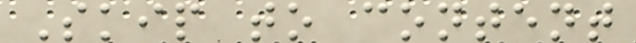Skip to content
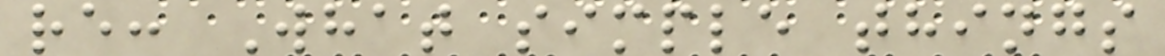re: What simple things
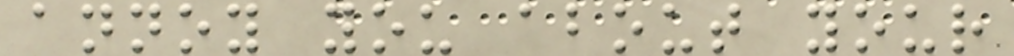annoy you about your
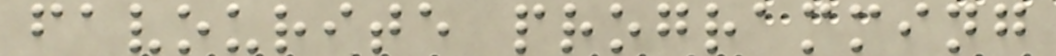favourite programming
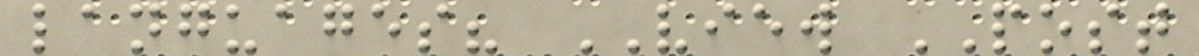languages? VIEW POST
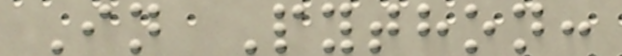In Python:
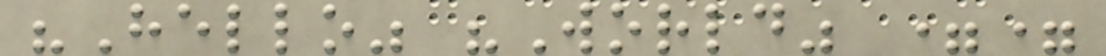"Hello" "World" ==
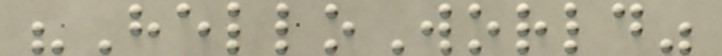"HelloWorld"
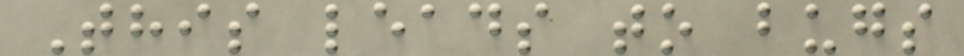This leads to bugs
